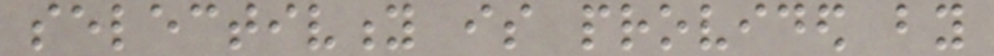selectivity is provided by
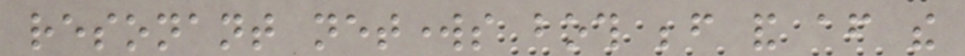resonant networks both before and after the
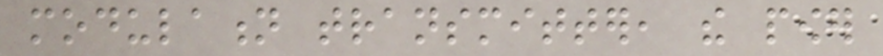modulation transmitter, the power
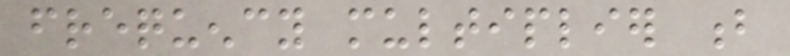frequency multiplier b
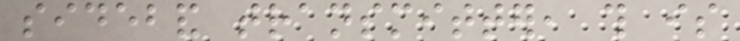sideband transmitter, this is
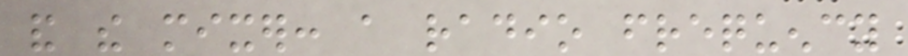and the mixer: a radio frequency
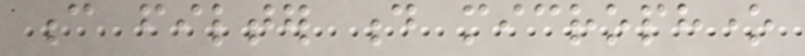c filter d microphone
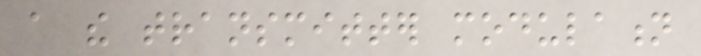a the transmitter modulation
